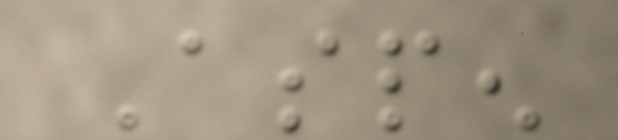Aspen
